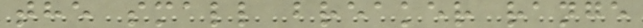the small breaker range
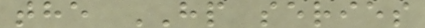the HP series
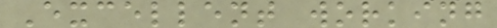Excellent working
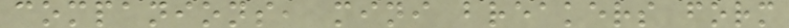companions, mini breakers form
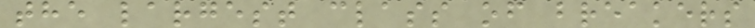the largest class of breakers
